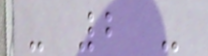- 2 -
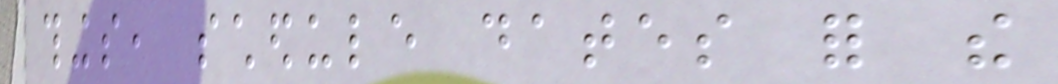things, schedule dates for the
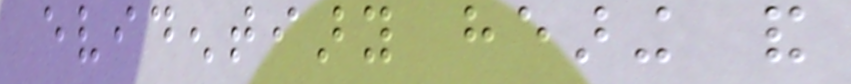evidentiary hearing and
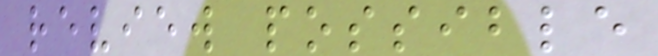review possible
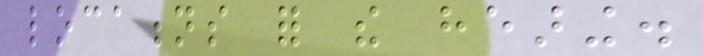locations for the hearing.
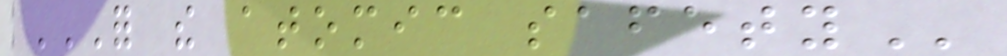FOR THE ATOMIC SAFETY
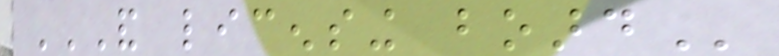AND LICENSING BOARD
